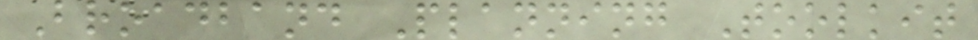Broadband Planning Toolkit
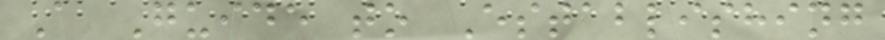A Guide to Establishing
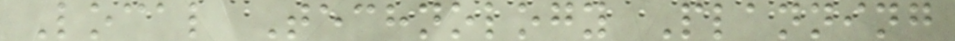Local Technology Planning
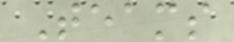Teams
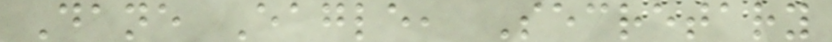Dane Eagle, Secretary
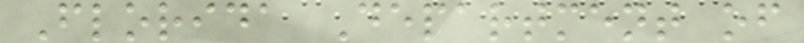Florida Department of
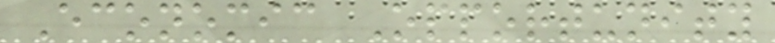Economic Opportunity
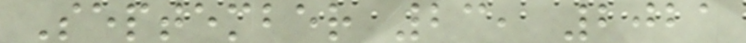September 23, 2021
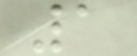1
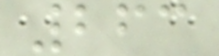263
